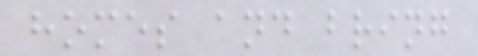homes and bring
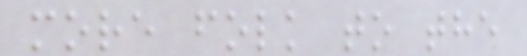more folk to the
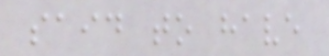said to have
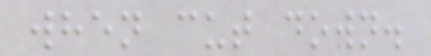when cut down.
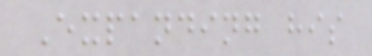Expanding his
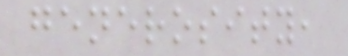generosity,
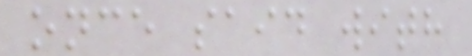once said with
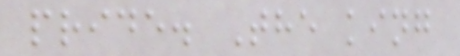pride. The king
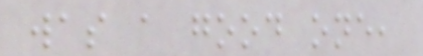was a good one,
